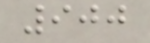900
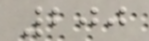200
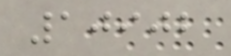10902
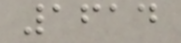1614
